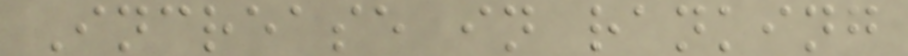Increase in ranking
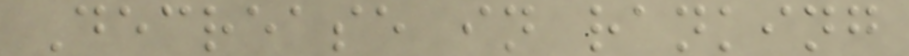Decrease in ranking
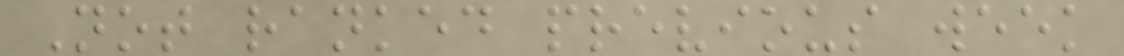Not ranked previous week
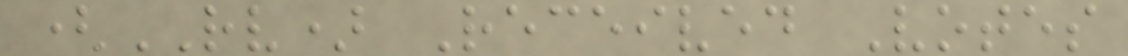(RV) Received Votes
